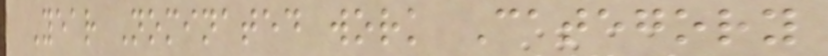Year Nominated work Category
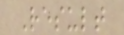Result
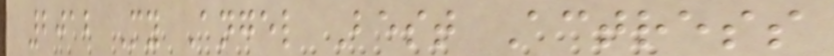2012 My Angel Best Actress
